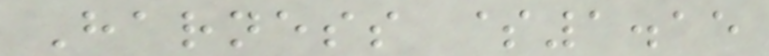Harness $1.15
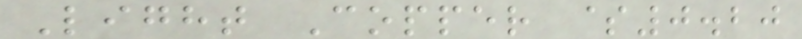Light Copper $0.20
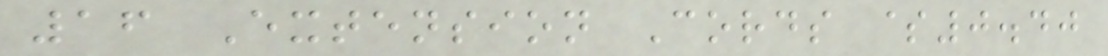16 Extension Cords $0.40
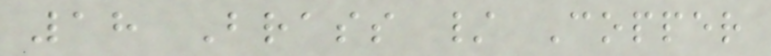18 Brass / Copper
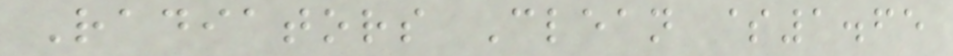Radiators Clean $1.65
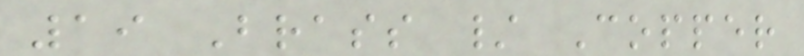19 Brass / Copper
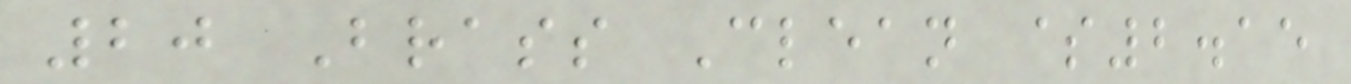20 Brass Clean $2.15
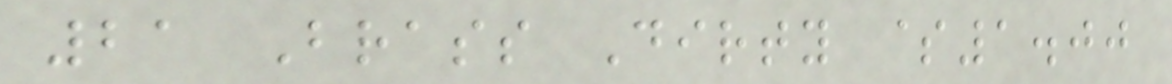21 Brass Dirty $1.00
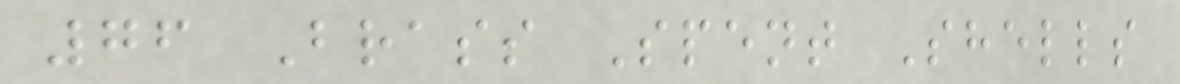76 Brass Spent Shells
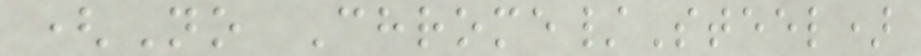(No Chrome/Steel)
